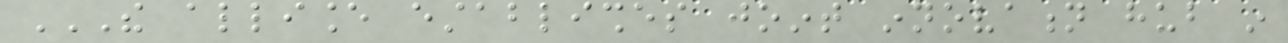THE ALLIANCE ESTABLISHES JOINT INNOVATION HUB IN
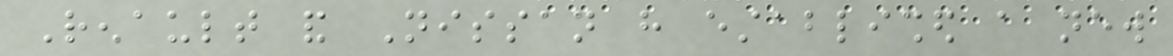Renault and Nissan have established a new
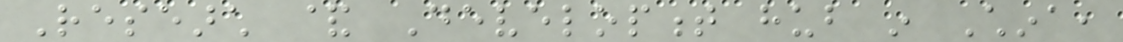Research & Development hub in China,
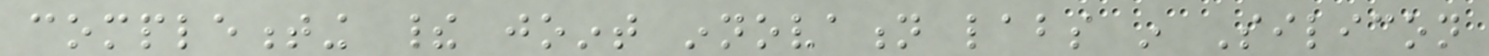complementing their joint innovation labs in Silicon
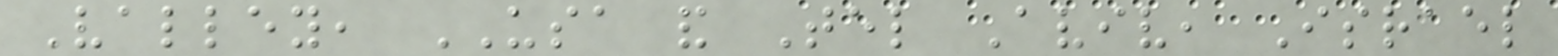Valley, USA and Tel Aviv, Israel
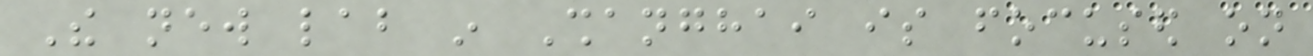The new lab in Shanghai is focused on
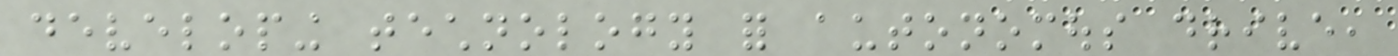developing technology for autonomous drive,
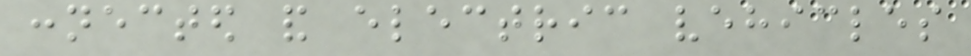connected and electric vehicles
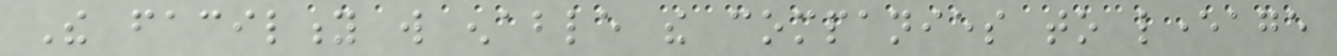The facility will enable the companies to leverage
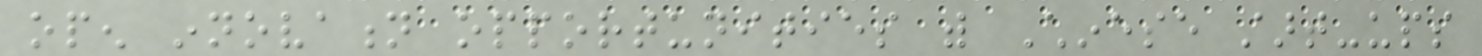open innovation opportunities with Chinese start-ups
